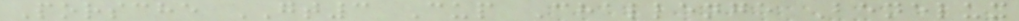Porsche GT3 Cup Challenge Benelux
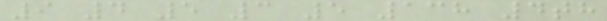9 4 5 3 5 138 4th
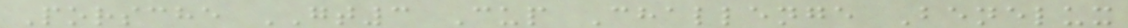Porsche GT3 Cup Challenge Benelux
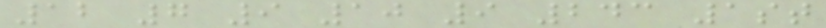12 7 9 10 9 243 1st
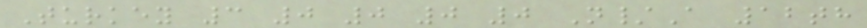Turkey 3 0 0 0 0 N/A 12th
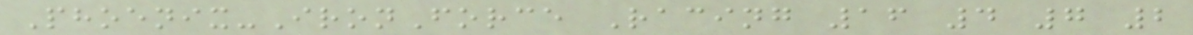Phoenix-IronForce Racing 16 4 7 2
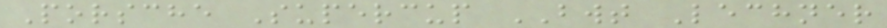Porsche Supercup BWT Lechner
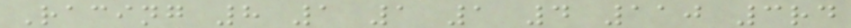Racing 8 1 1 1 4 110 3rd
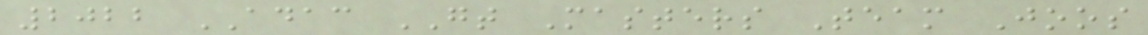2022 ADAC GT Masters Team Joos
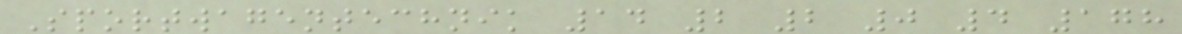Sportwagentechnik 14 2 2 0 4 178
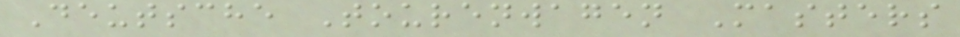Deutsche Tourenwagen Masters
